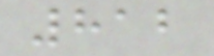812
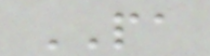PA
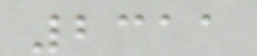2311
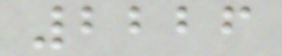2226
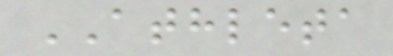ATHLETA
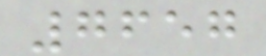7657
